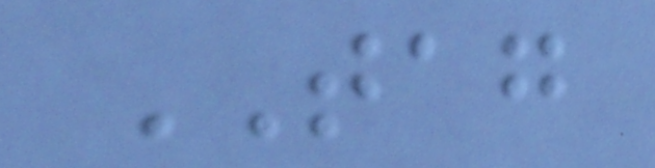TAG
